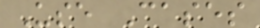Use Cases
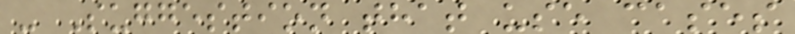- Suggestion that use cases
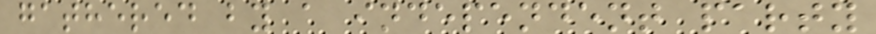gathered by a independent party
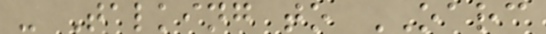- Talking to OARC
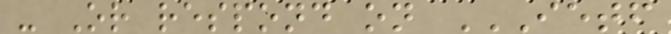- Or respond on IETF
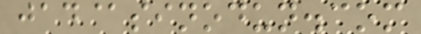jad@sinodun.com
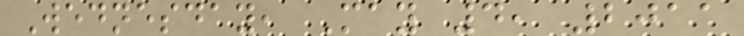Wednesday, May 4, 2011
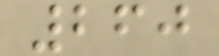260
